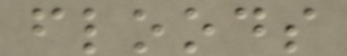floods
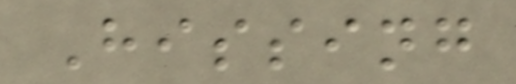Hissing
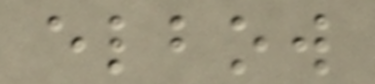elbow
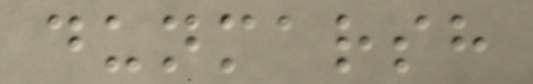dunmarsh
